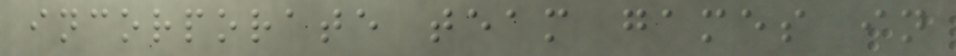incorporate team games in
